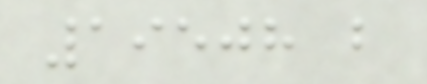19508 b
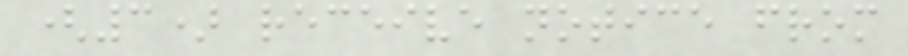(3) receive notice from
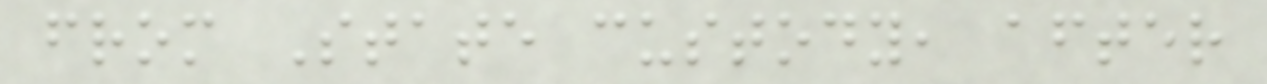from State custody, after
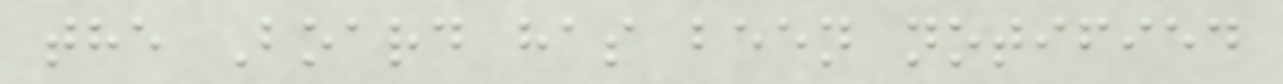the Board has been notified
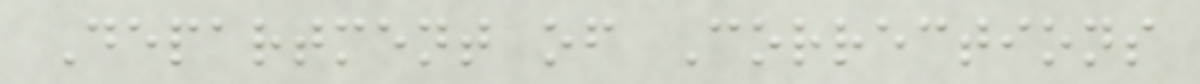Department of Corrections
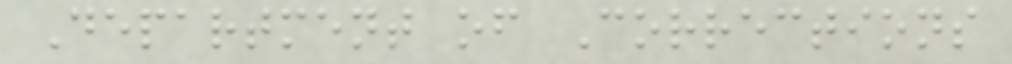Department of Corrections
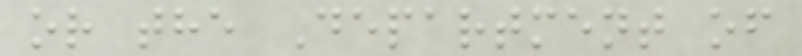or the Department of
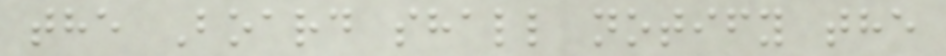the Board shall notify the
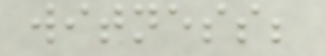witness;
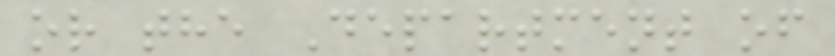or the Department of
